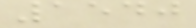1540
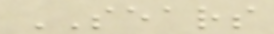SEARS
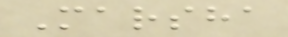Marsha
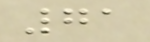71
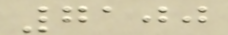7100
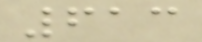613
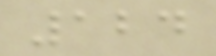124
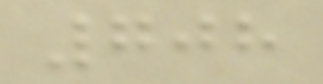708
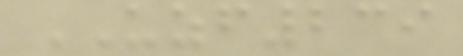UZF239
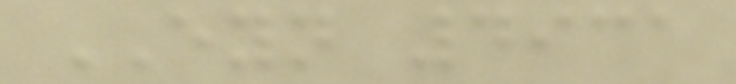EYN 4931
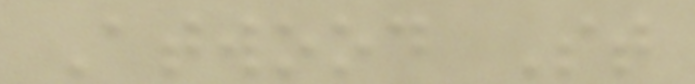Atwood St
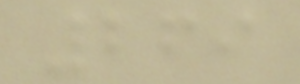269
